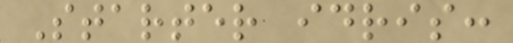Starter idris:
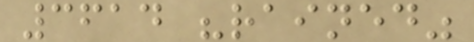3614 "rained"
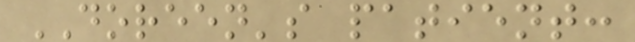DOREEN's patient:
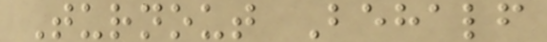Turnout Behalf
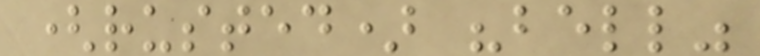(rusted) "bell"
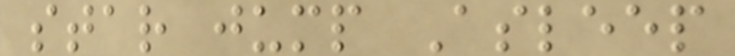star jump Asleep
